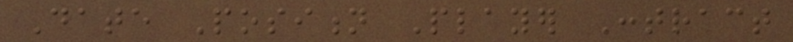Date Position Player Contract
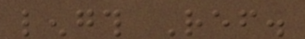length Ref.
